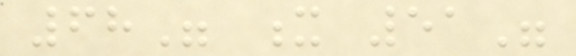68" x 51"
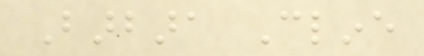Barbara Cline
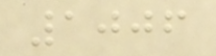1006
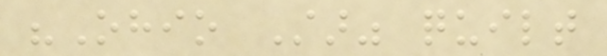"Ohio Star" quilt
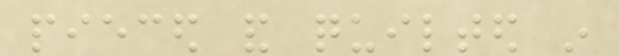pieced and quilted in
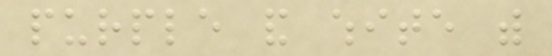purple and white with
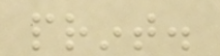print.
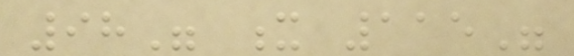98" x 115"
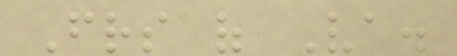Friends of Va.
